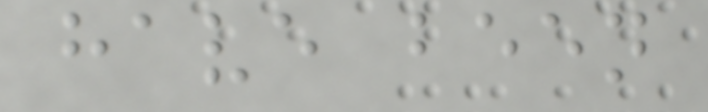have been
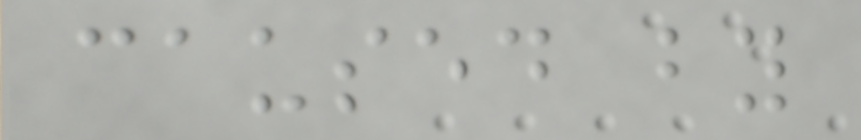caused by
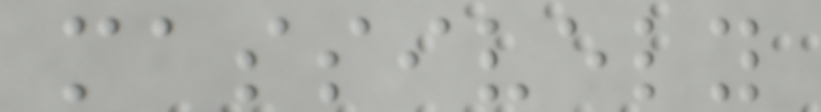massively
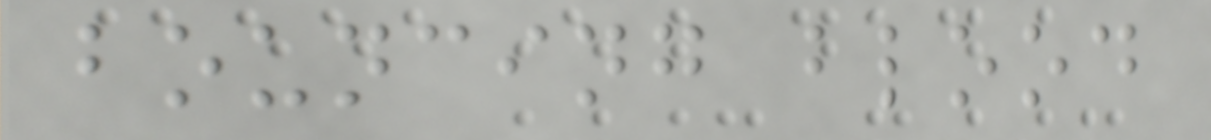bouncing blood
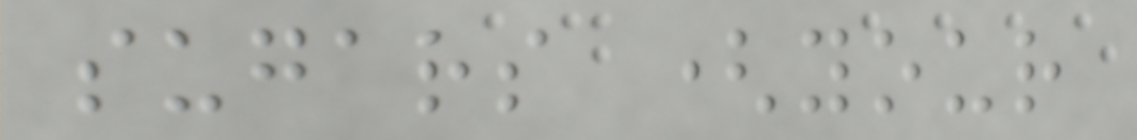sugars (your
